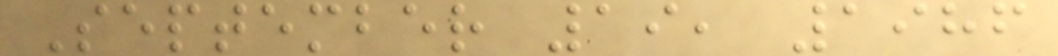September 19, 1986
